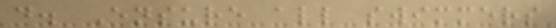d. Ensure all swimmers
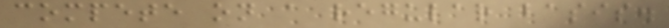compete on a regular basis.
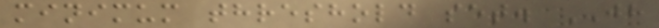minimum threshold set. JH
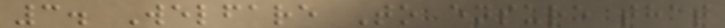3. Welfare To ensure that
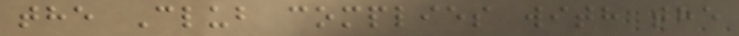the Club complies with the
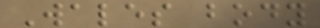Wales body
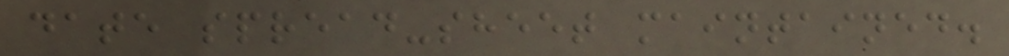date spread-sheet maintained.
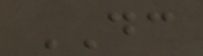DC
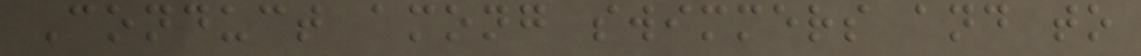Conduct among swimmers and to
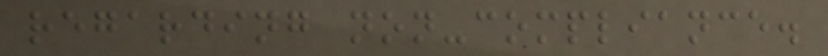regarding non-compliance.
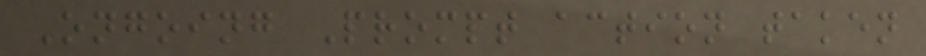Ongoing Prompt action taken
